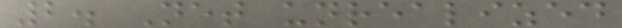2. Net unrealized
